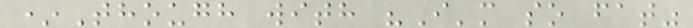*Though with "I'm so fat"
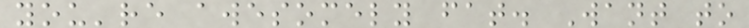you're awesomely fat. Want to
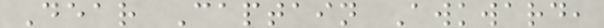Dear Captain Awkward,
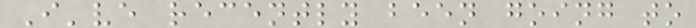I've recently been going to
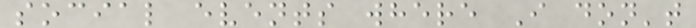social events where I don't
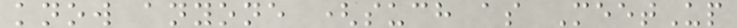know anyone (such as MeetUp
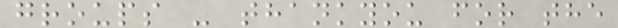groups - thankyou for the
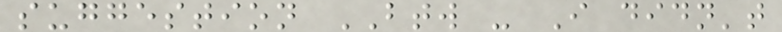suggestion BTW - I didn't
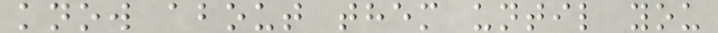know about them until you
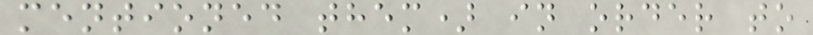mentioned them) in order to
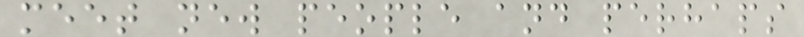meet new people and perhaps
